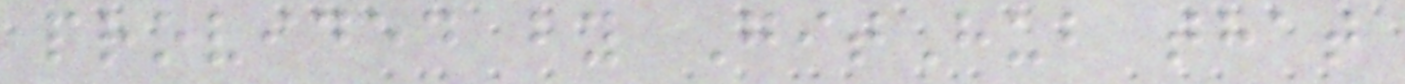provided by GitHub that
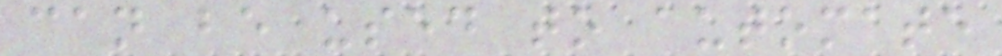can be used to automate
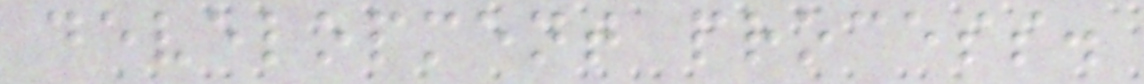development process.
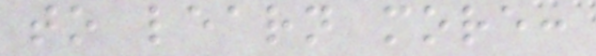to learn more:
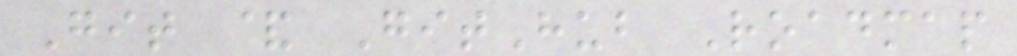Git & GitHub Roadmap
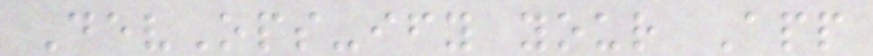DevOps-ify your App
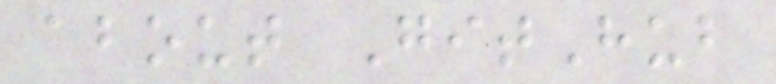about GitHub
